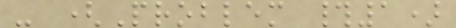- (Problem #1)
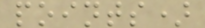points)
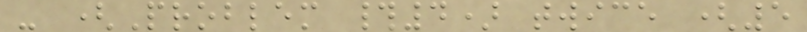- (Problem #4) twice (5
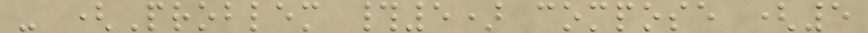- (Problem #5) compose (5
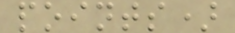points)
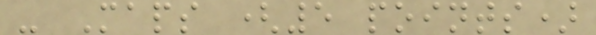- Maps (5 points)
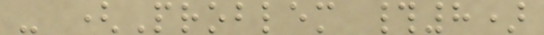- (Problem #8)
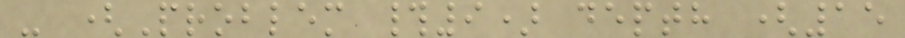- (Problem #9) depth (15
